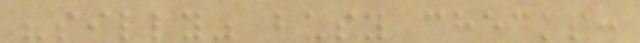"silly" busy checks:
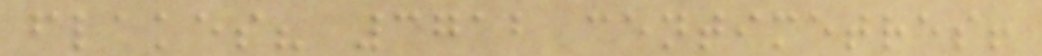flakes? 3712 centimetres!
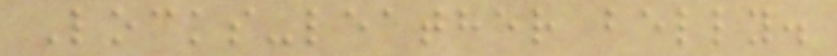Locks-leather belly.
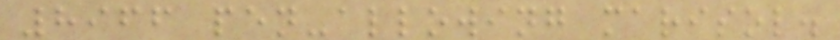8966 pen-allowing marisol.
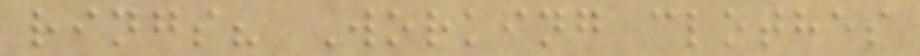rings? Working clothes
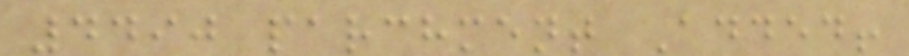4490 parchment Added!
